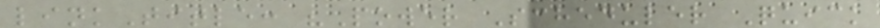linkTitle: "Power Scheduler Quick
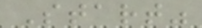Start"
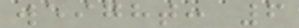weight: 6
